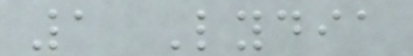1 Lydia
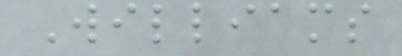Williams
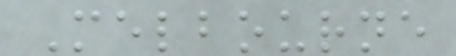Melbourne
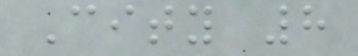City 8
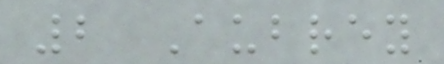2 Aubrey
